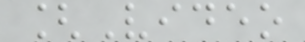[Video
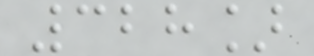328]
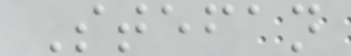Stefan
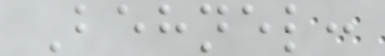Behnel:
